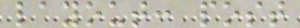layout: post
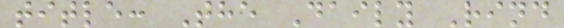title: The Daily Rind
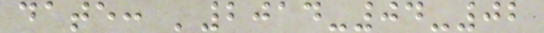date: '2014-04-02
